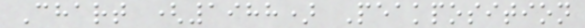Chart (1988) Peakposition
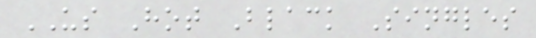US Hot Black Singles
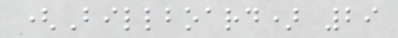(Billboard) 29
